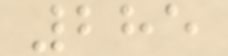285
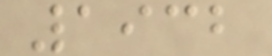1932
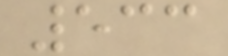533
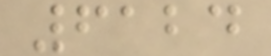6124
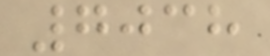7038
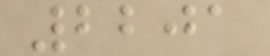2201
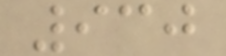930
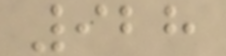928
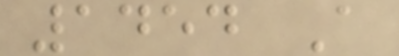1454 A
